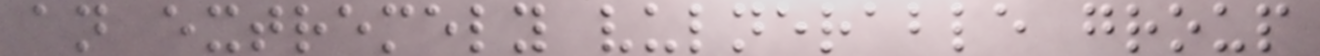an extremely vulnerable group
